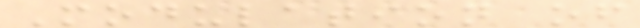Modulation of
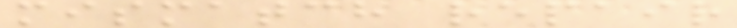mismatch repair
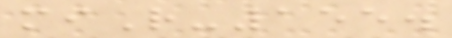miR-155.
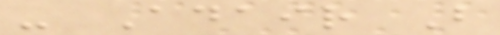- Adair B
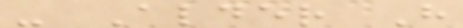- Alder H
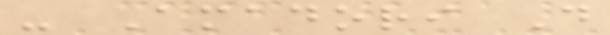- Amadori D
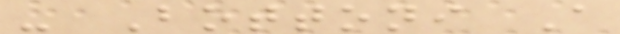- Bottoni A
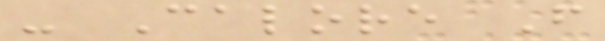- Calore F
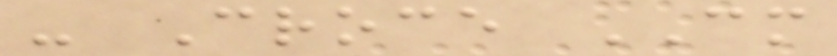- Croce CM
